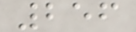256
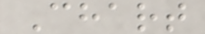Chart
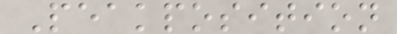Peakposition
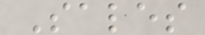Sales
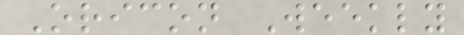Oricon Weekly
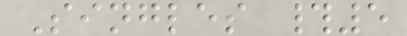Singles #5
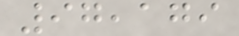97,179
